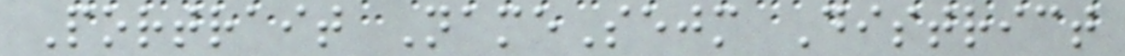Portrait NameSejm District
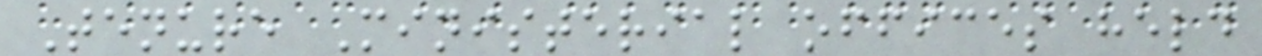Tenure Ministerial offices held
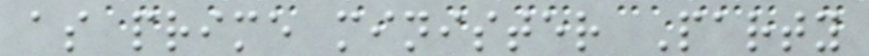as prime minister Party
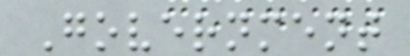Government
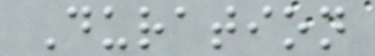Duration
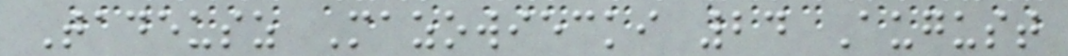Tadeusz Mazowiecki 24 August
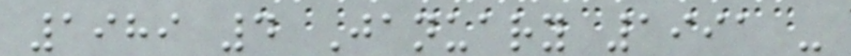1989 4 January 1991 -
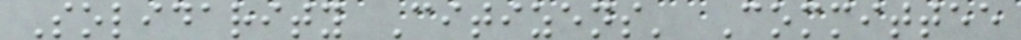Solidarity Citizens' Committee
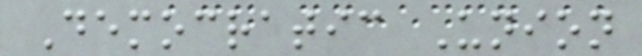Democratic Union
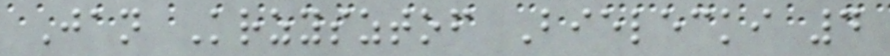Jan Krzysztof Bielecki 4
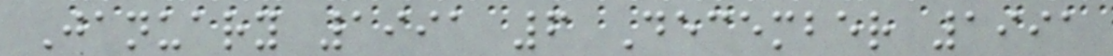January 1991 6 December 1991
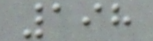198
